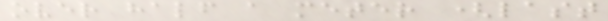over half a meter (last
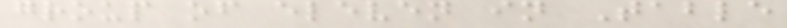group of eleven in Table
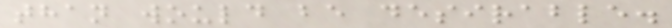than would be desirable.
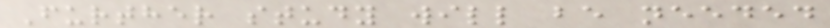Further study will be needed
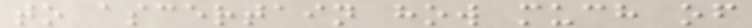to ascertain how much of
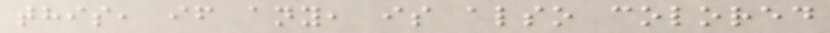this, if any, is also colored
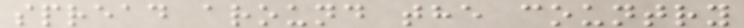spread around the country
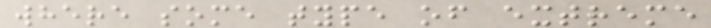where some type of extreme
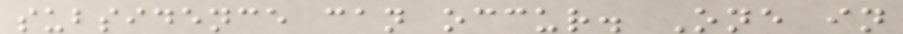subsidence can occur. One in
